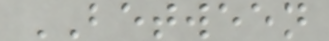BETWEEN
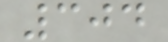304
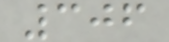306
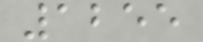1255
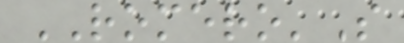ROMERO'S
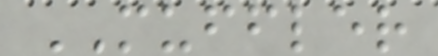MUFFLER
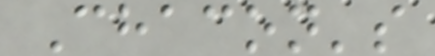Chacon's
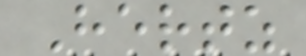Hertz
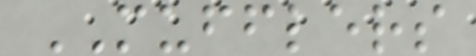MUFFLERS
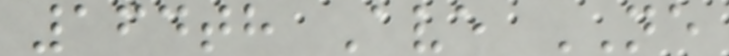164th Ave NE
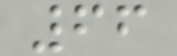66
